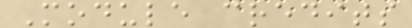Module credits
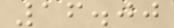16.00
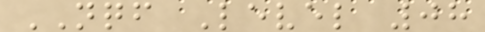NQF Level 08
